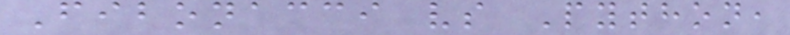Fibonacci vs Python,
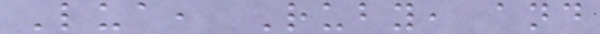Lua, Ruby, and
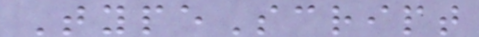TypeScript
